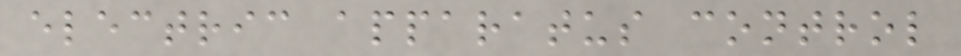electric apparatus control
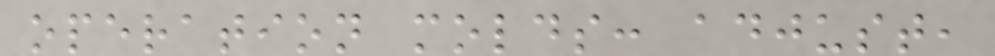operation molds: adjust,
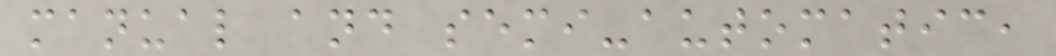manual and semi-automatic,
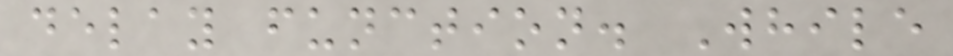delay function. While
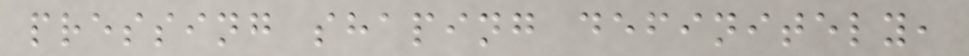pressing shaping definitely,
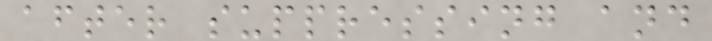after suppressing and
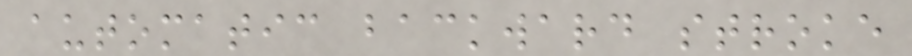automatic backward stroke
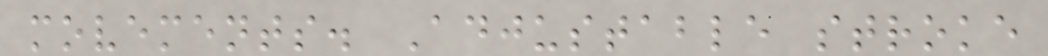movements. Adjustable stroke
